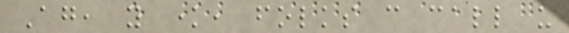Again, you know, folks can call us
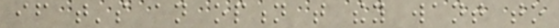if that's an option that they want to
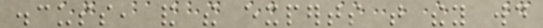discuss, and the experts that they would
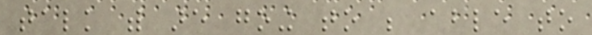talk with are going to be able to
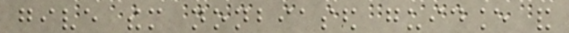give them nonbiased guidance and
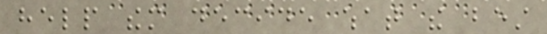help them decide what the best
